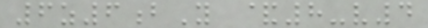6z6bY &8-v4
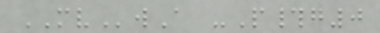MVwA -P#g0
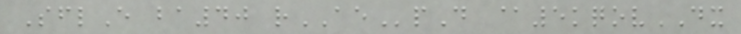SflE ba40 rAEpD @5kqovDX
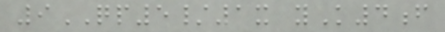9QP5/1x yK4f
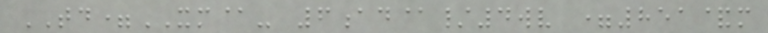TD=XM@- 6ad@/4wv =851&m
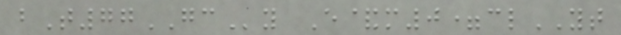bT77GCy E&m0=clYT
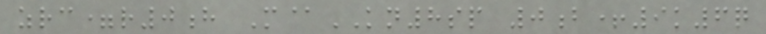zrc=r0h M@KN8sp 0b+9k6q
